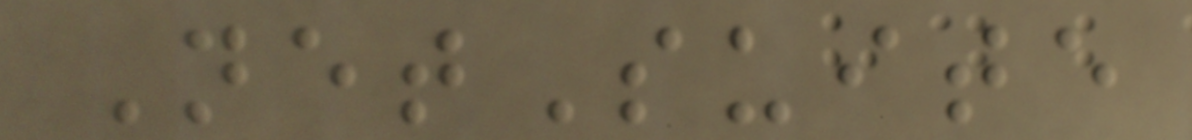NetSuite
